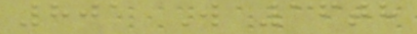801 W 16th
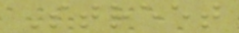Street
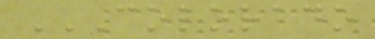COLORADO
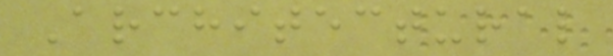Architectural
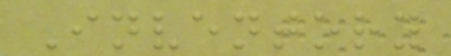Inventory
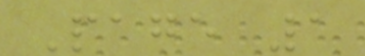Page 1
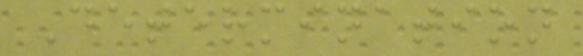Determination
